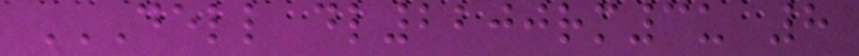DELL DL2200RM3U 8
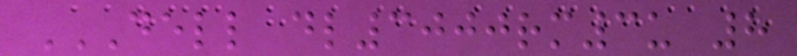DELL DL3000RM3U 8
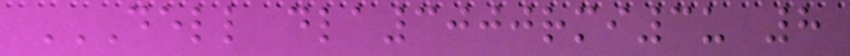DELL DLA3000RMI3U 8
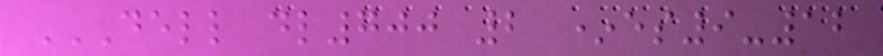DELL DL700 2 *ES9-12
